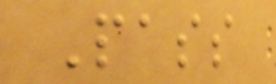Pass
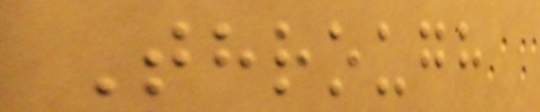Through
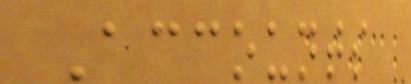Accounts
